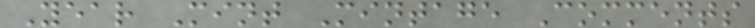Year Mint Mintage Comments
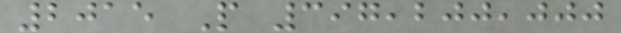2015 P 397,200,000
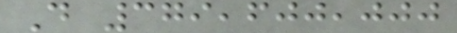D 379,600,000
